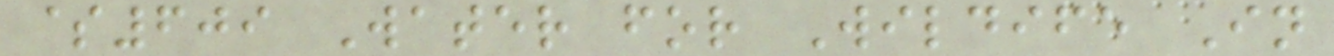$609 Water for Wildife In
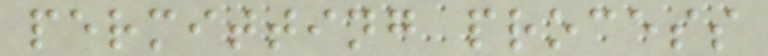permitting process
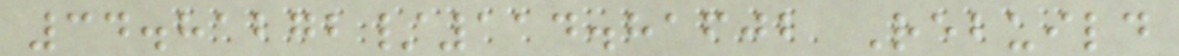34.81272/114.81602 Rebuild
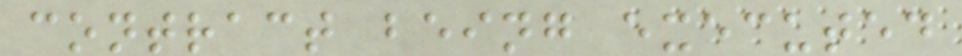contract being executed
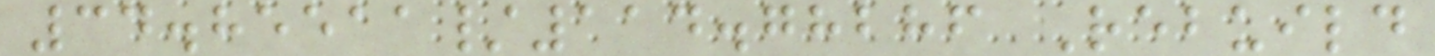34.85511/114.78286 Rebuild
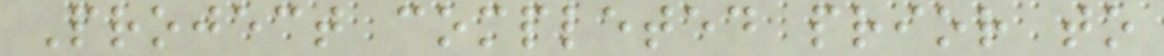Project completed prior to
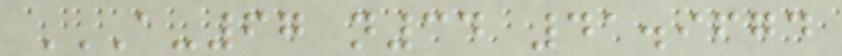A-67 N34 41.9674
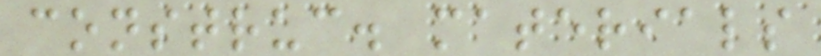construc. materials
